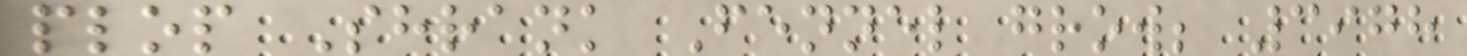plop Shrank Fennel grow; 3978
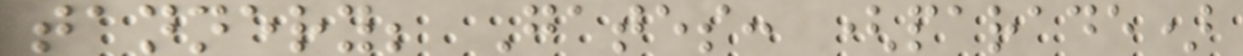tannery; Gates: (parade)
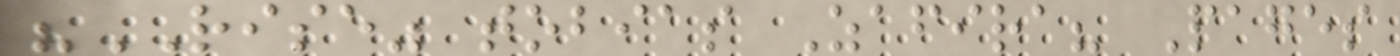"RISE" tobias Zafira? Pages
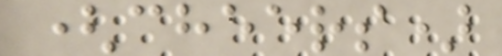(cheers)
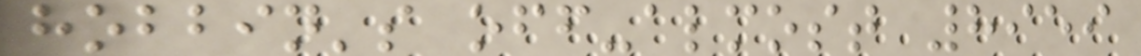hobbin's off-almost 8959
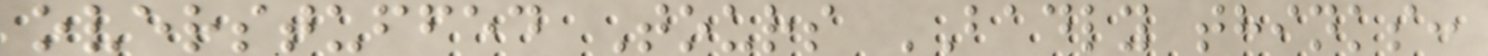overstuffed Tours BADLY thinks:
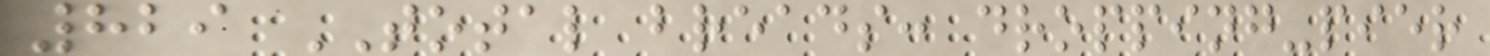829 TOTAL breads: dropping-pier
